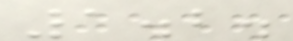1.2.
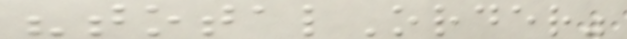"totalOrder"
